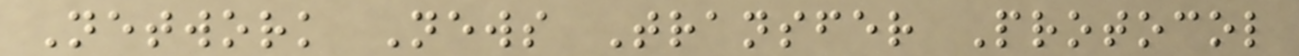Network News Transfer Protocol
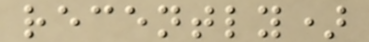recently)
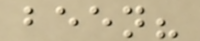been?
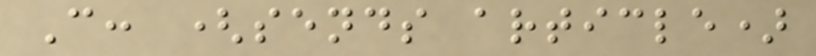C: (sends article)
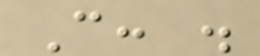C: .
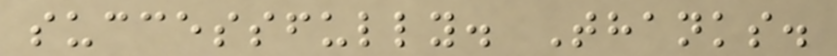successfully. Thanks.
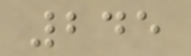245
